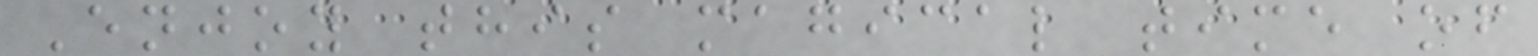Enjoy this magical time of
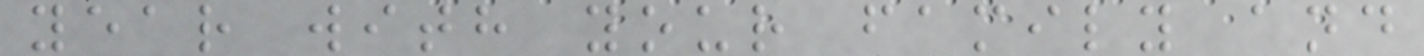year with your family and
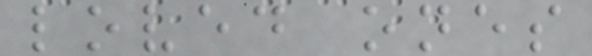loved ones
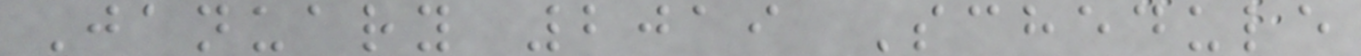January 2019 Schedule
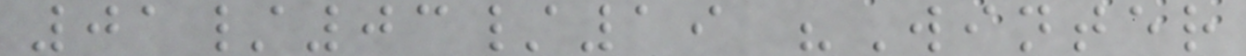01/03/19 "Winter
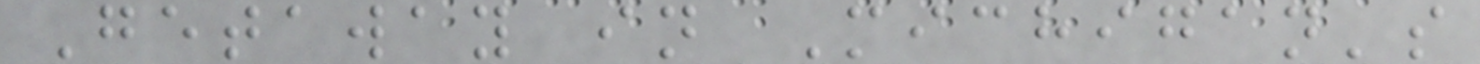Getaway in Michigan's
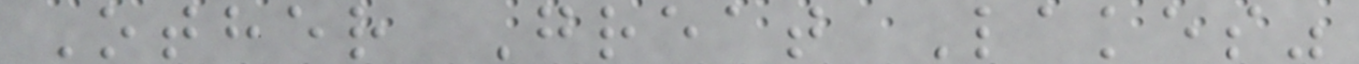Other Great Lakes"
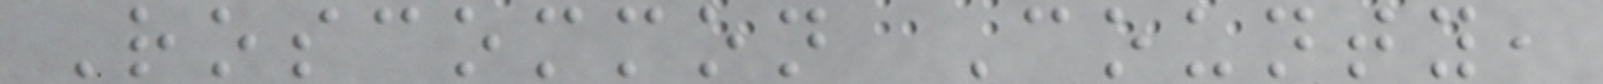Roscommon County,
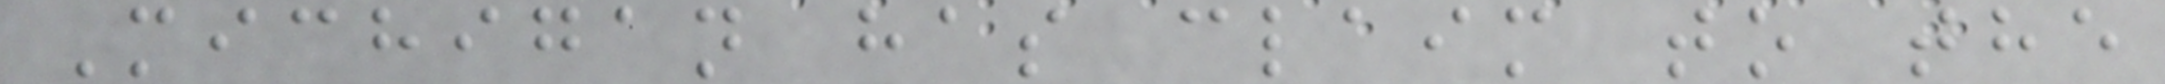Michigan has claim to the
